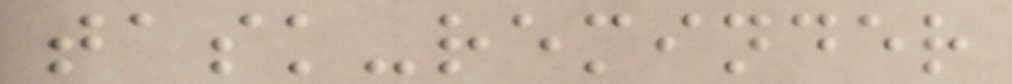task-reminder
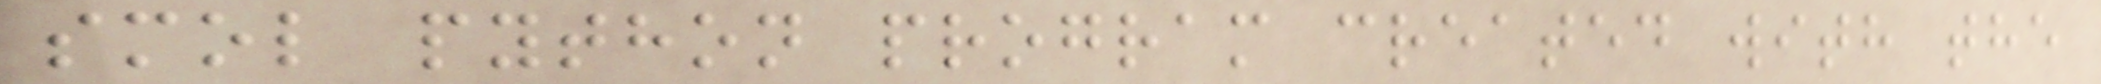smol python program created with the
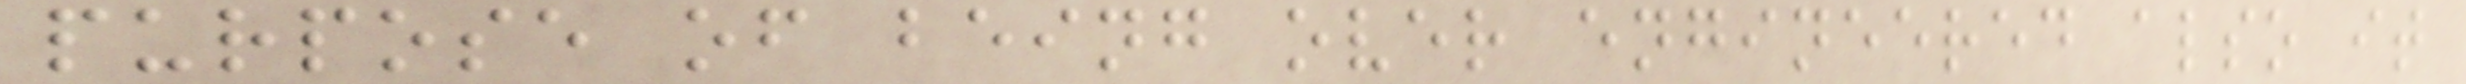purpose of being over engineered also it
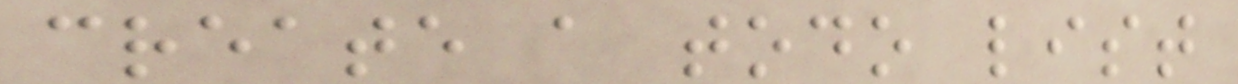create a todo list
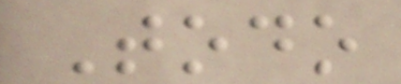Todo
